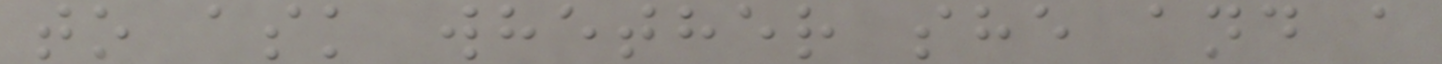to ask whether she and a
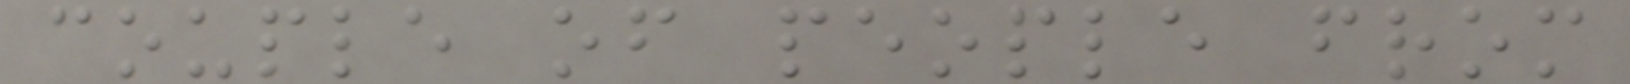couple of people from
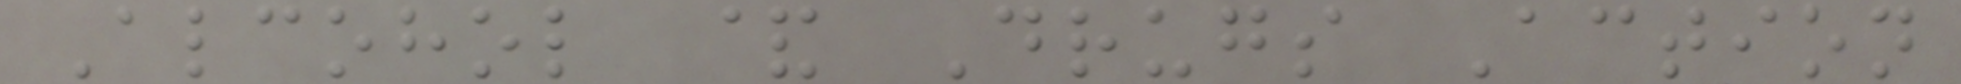Alcohol & Drugs Action
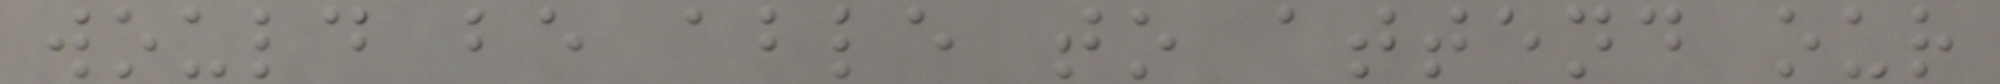would be able to attend our
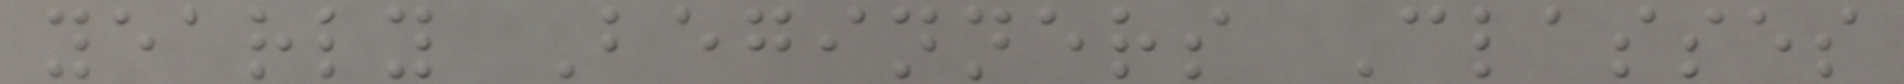yearly Beginners Classes
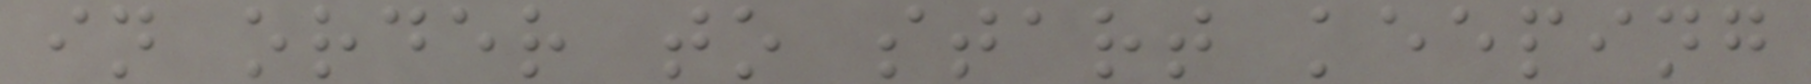in order to start keeping
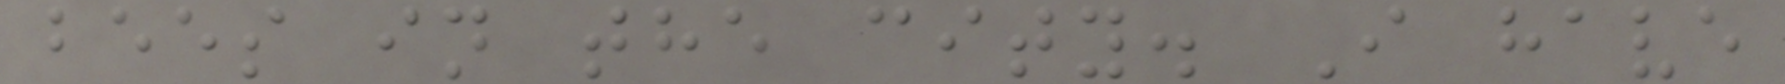bees in the city. I have
